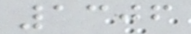1306
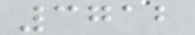3712
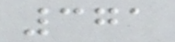371
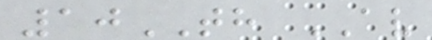10TH AV
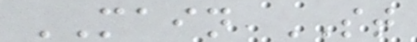MAIN ST
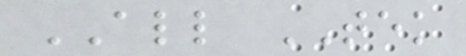ALL TEK
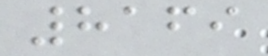8169
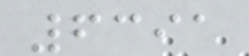6391
